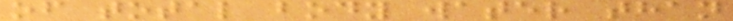of total body water than
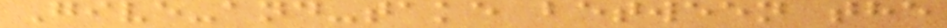Give-and-take between the
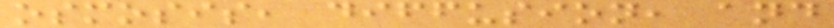osmosis, diffusion, and
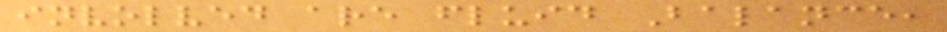involved are fluid Balance,
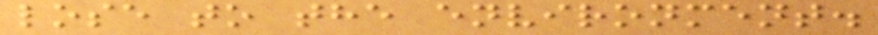lose to the environment.
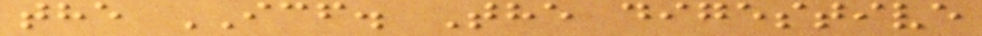the ICF. The digestive
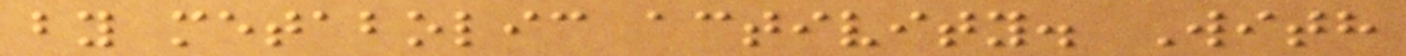by metabolic activity. With
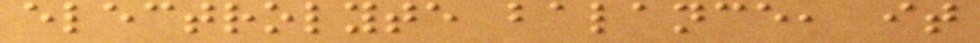electrolyte balance, it
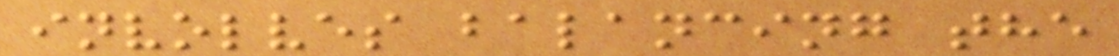involves balancing the
